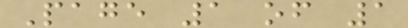Page 1 of 1
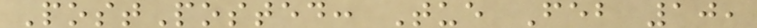PostPosted: Tue Feb 10,
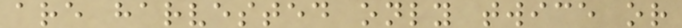are harvested only twice or
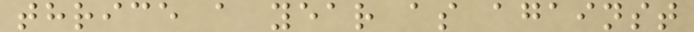thrice a year as against
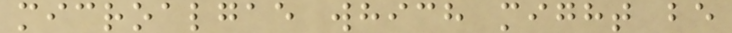microalgae which might be
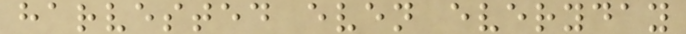harvested even everyday
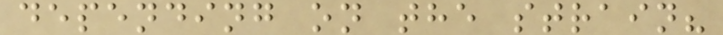depending on the strain?
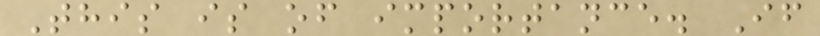This is of importance. If
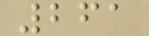261
